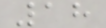18
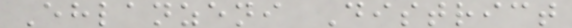Ehlanzeni District
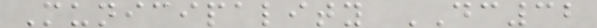Municipality DC32
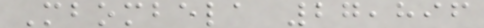Mbombela 27,896
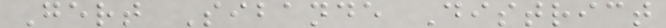Gert Sibande District
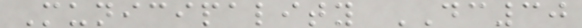Municipality DC30
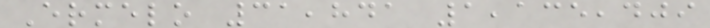Ermelo 31,841 1,135,409
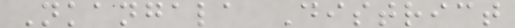Nkangala District
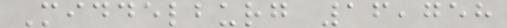Middelburg 16,758
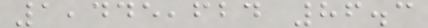1,445,624 86.3
